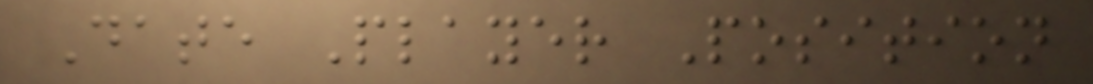Date Player Position
